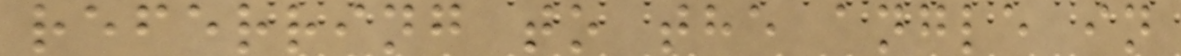referring to the angle in
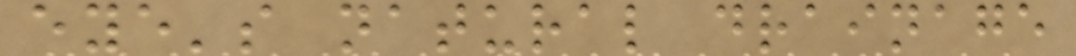eye's natural drainage
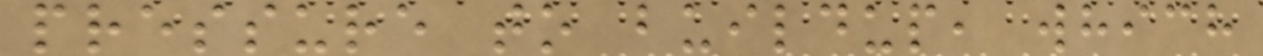pressure to buildup, which
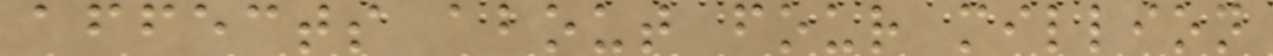affects about four million
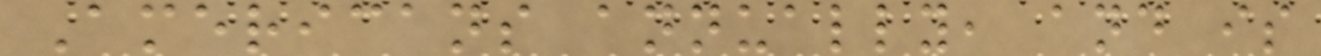Americans annually, and is
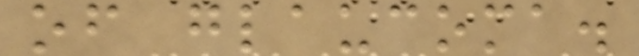of glaucoma.
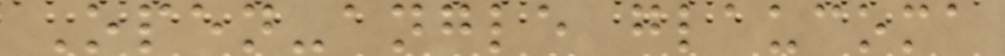Open-angle glaucoma
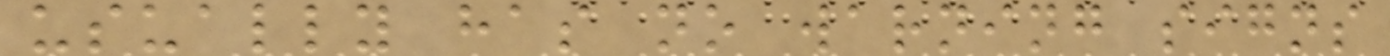usually has no warning signs
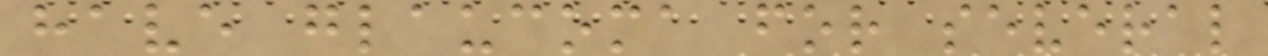have glaucoma for several
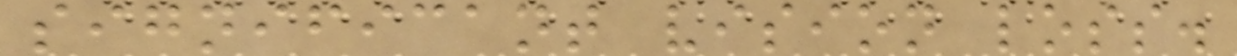significant vision loss.
